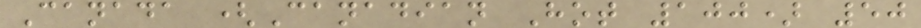Canada (Canadian Hot 100) 50
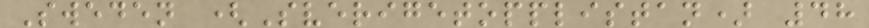Sweden (Sverigetopplistan) 48
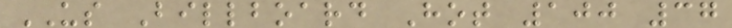US Billboard Hot 100 37
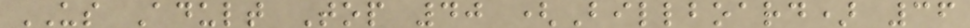US Adult Top 40 (Billboard) 36
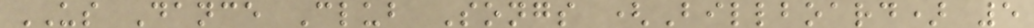US Dance Club Songs (Billboard) 5
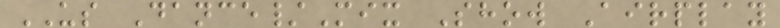US Dance/Mix Show Airplay
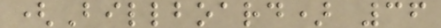(Billboard) 36
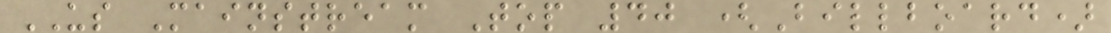US Mainstream Top 40 (Billboard)
